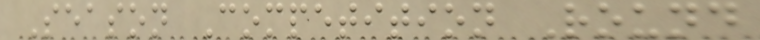Season Competition Round
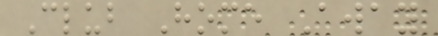Club Home Away
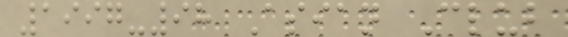1997-98 Asian Club
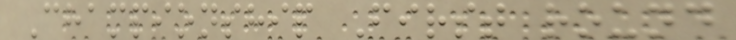Championship First round
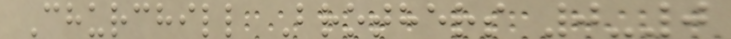Churchill Brothers 0-0
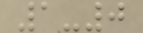1-0
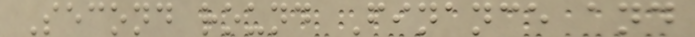Second round Finance and
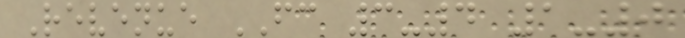Revenue FC 3-4 1-0
